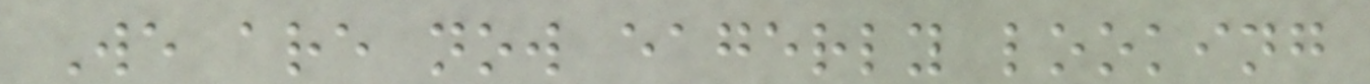We are now eagerly looking
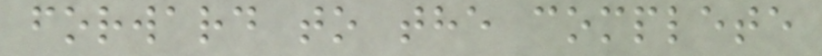forward to the complete
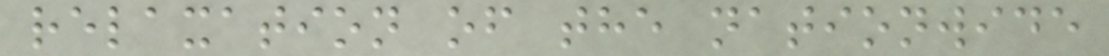relaxation of the nationwide
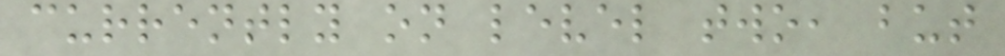currently on level two, but
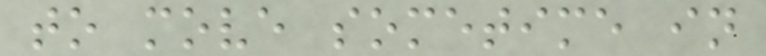to move sometime in
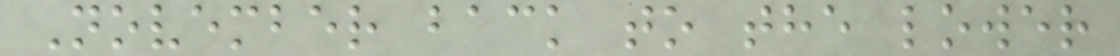November back to the lower
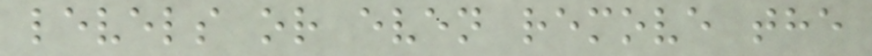levels or even remove the
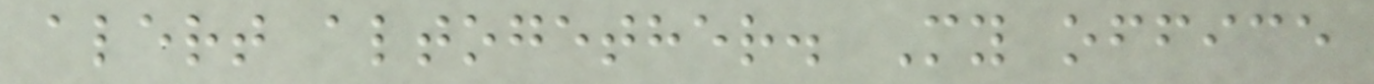alert altogether. My office
